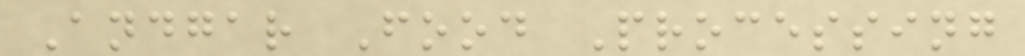Andgar Food Processing
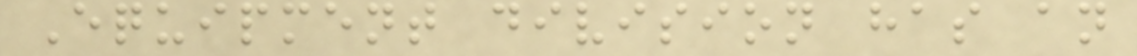Equipment division has an
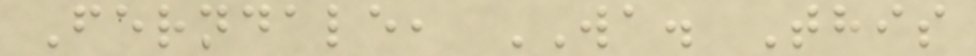Ferndale, WA. This
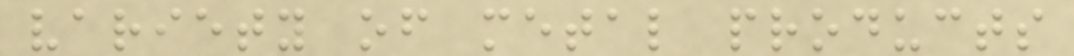variety of metal products
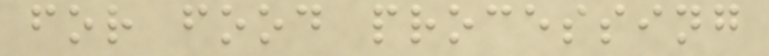for food processing
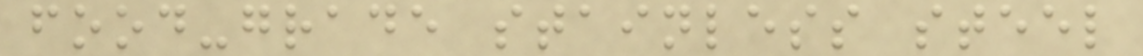food-grade stainless steel
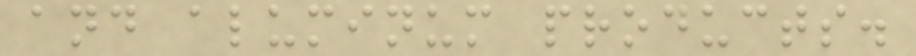and aluminum products.
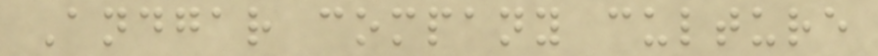Andgar company culture
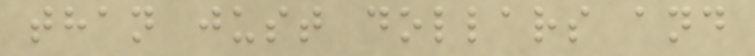than just dollars and
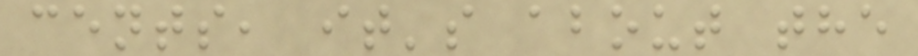cents, it's about the
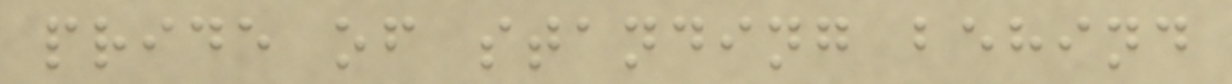pride of standing behind
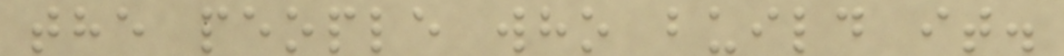the people who build it.
